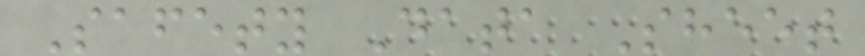Safety Data Sheet
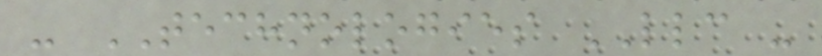- TECHNOLOGIES LLC -
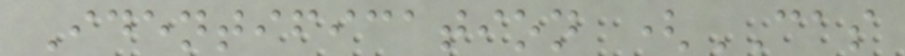Identification (CAS
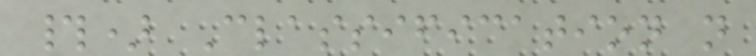#) Classification n
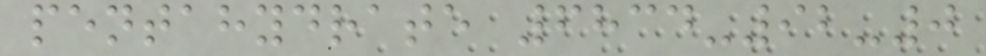pentahydrate 6834-92-0
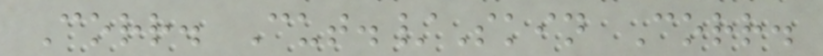Corr. Cut./Skin Corr.
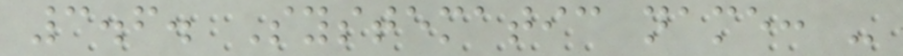3.6. Systematic name: -
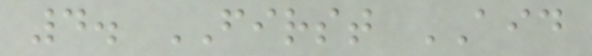4. FIRST AID
